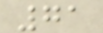71
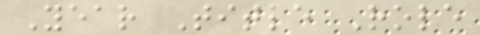Year Title Role
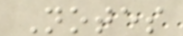Notes
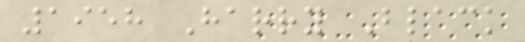1958 Harry Black
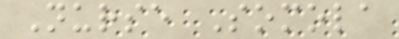Nurse Somola
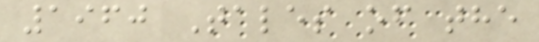1960 Tales of the
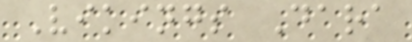Vikings Dara
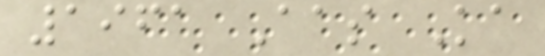1961 Aas Ka
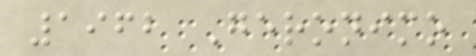1962 Geronimo
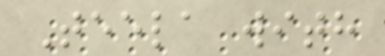Teela with
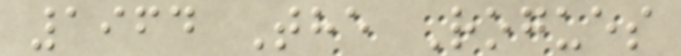1964 The Rogues
